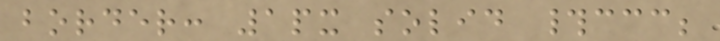border: 1px solid #ccc;
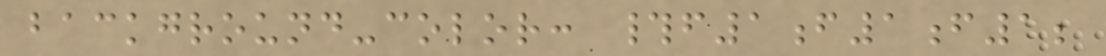background-color: #f1f1f1;
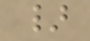}
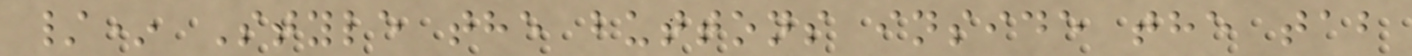/* Style the buttons inside the tab
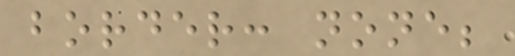border: none;
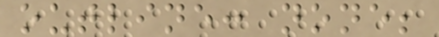outline: none;
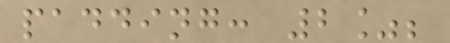padding: 2%;
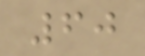60
